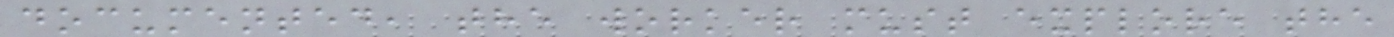documented, the worker must explore the
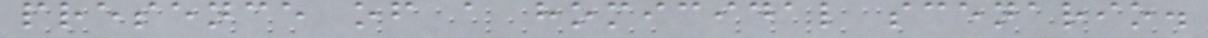presence of a homicidal scenario.
